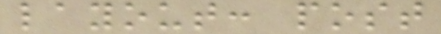layout: post
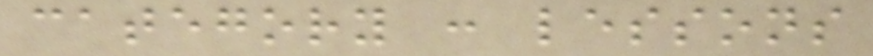category : lessons
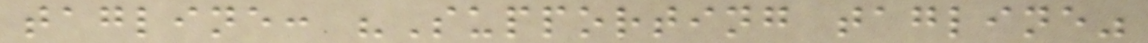tagline: "Supporting tagline"
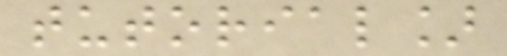tutorial]
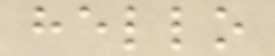hello
